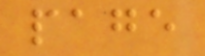page
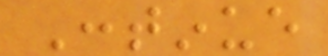Continue
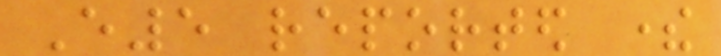E5 reported there
